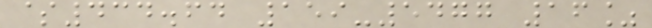$434.64 159-5477 16%
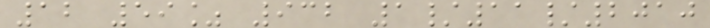12 59% 932 1/11/2010
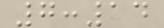7:14
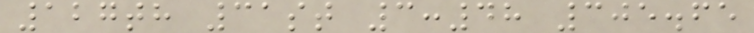127th 31st 3:48 305.65
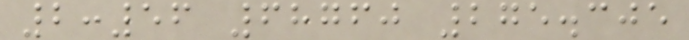2:56 68760 275.305
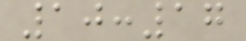10:17
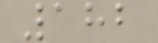182
